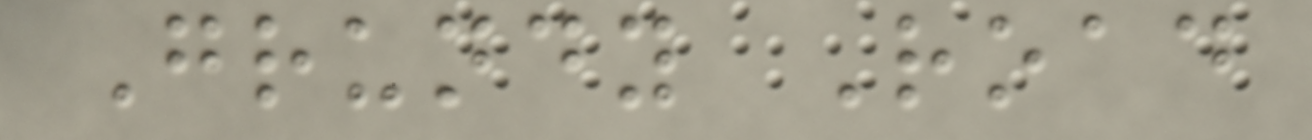Grundy Road
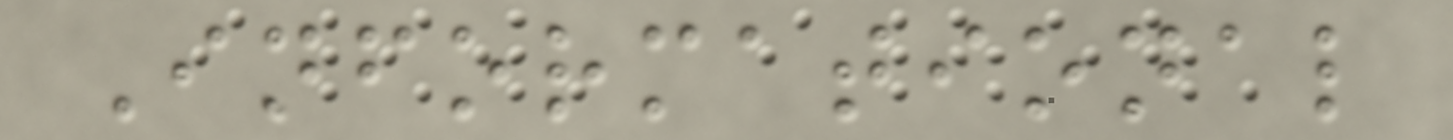Informational
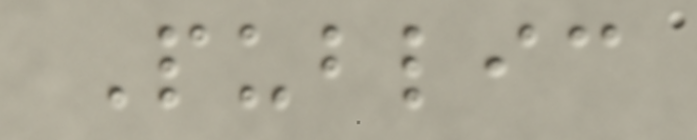Public
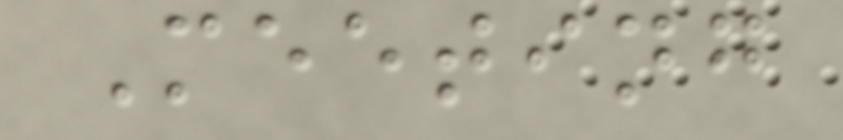Meeting
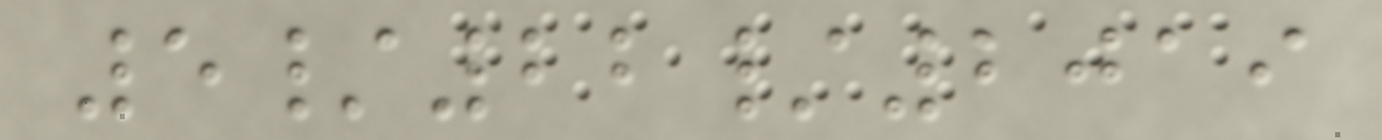5/22/2019
